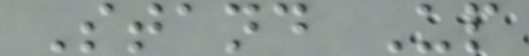Stand Up
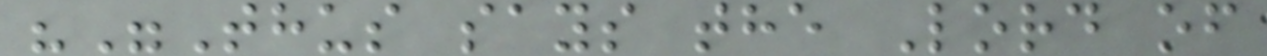""Thus says the Lord of
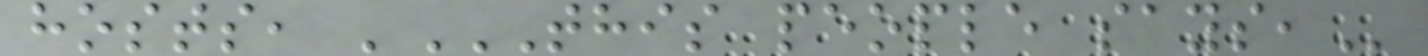hosts, 'THIS PEOPLE SAYS,
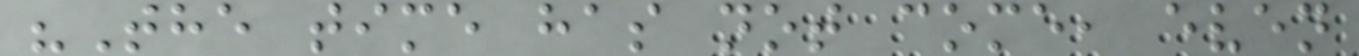"The time has not come, even
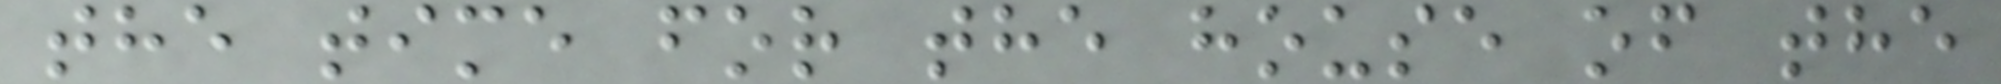the time for the house of the
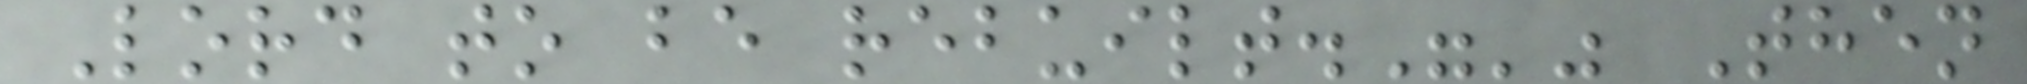Lord to be rebuilt."'" Then
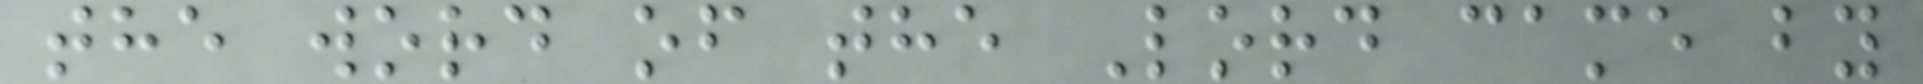the word of the Lord came by
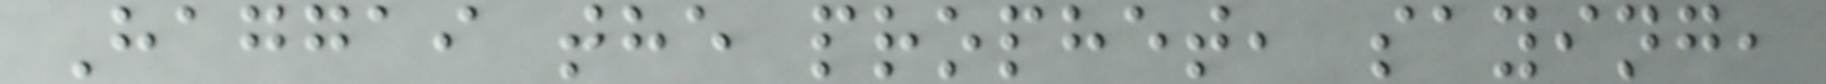Haggai the prophet, saying,
